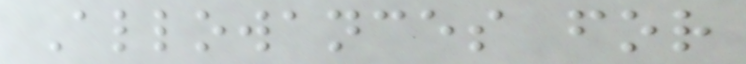Allowances for
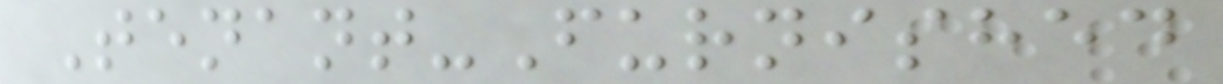Tenant-Furnished
